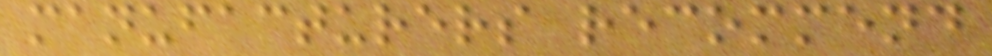manufacturers recommend
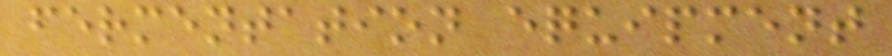fermentation equipment
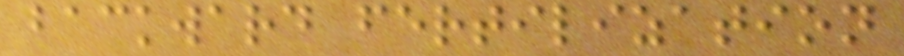backward fertilization
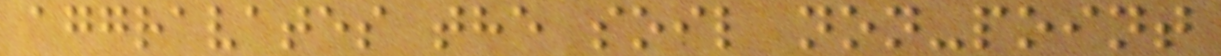aggravates the soil non-point
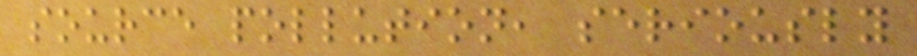source pollution, seriously
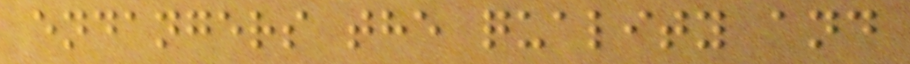endangers the quality and
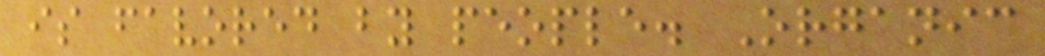is favored by people. Organic
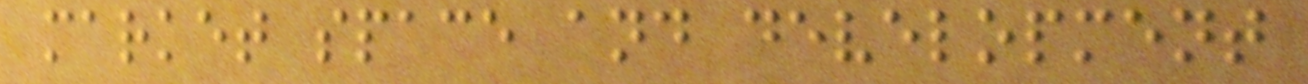market space and development
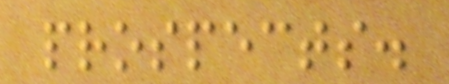prospects.
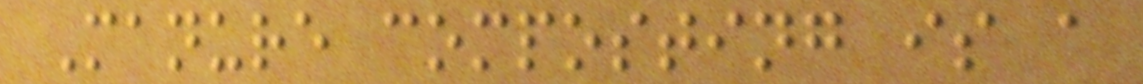Manure composting is a
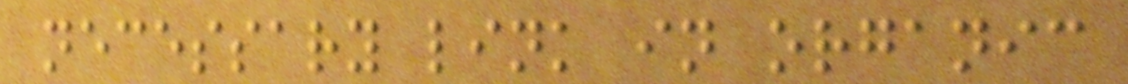necessary link in organic
